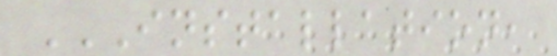INSTALLATION,
